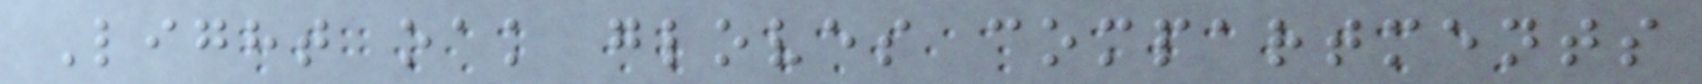Light oak gloves compartments
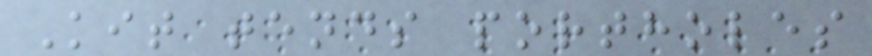Kit tends portholes
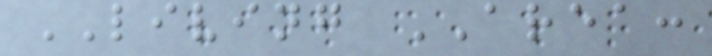LIVING AREA:
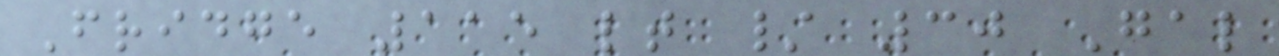Fridge 115 lt / 30 Gal
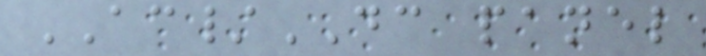AC/DC panel
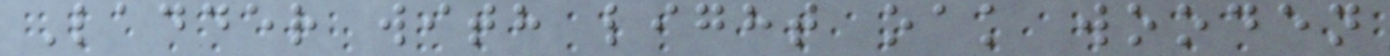Ladder with light oak wooden
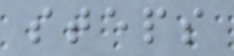steps
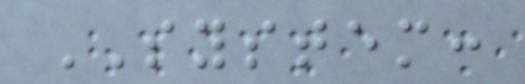SYSTEM:
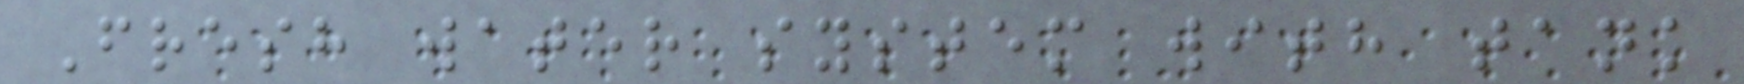Fresh water system with tank
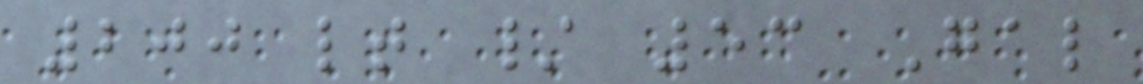200 lt / 53 Gal
